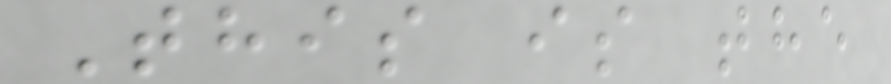This is the
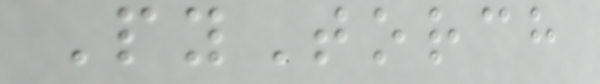PyTorch
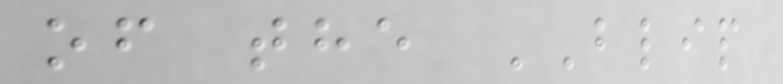of the BLIP
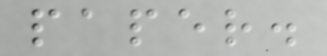paper.
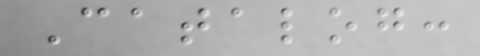Catalog:
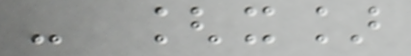- [x]
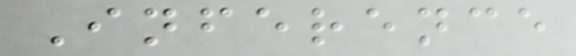Inference
